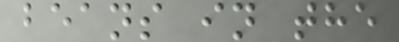beans in the
